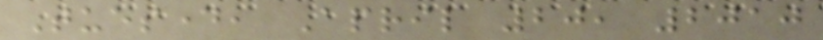Tuesday, April 20, 2010
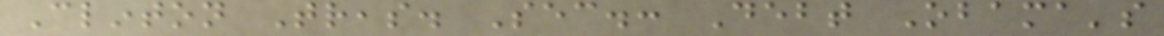Clinton Treas. Sec.: Debt Obama's
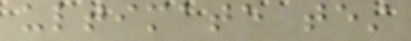ultimate test
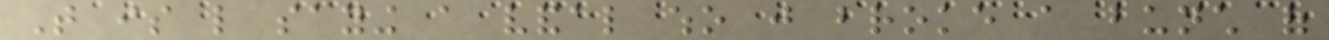That is like saying a vandal who just broke a bunch of
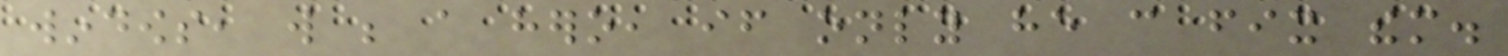windows, will be a hero, if only he can fix them.
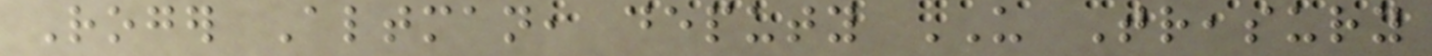Roger Altman, deputy US Treasury
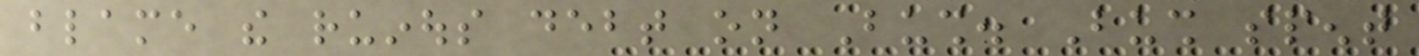blame the ruinous debt on Bush. Bush spent
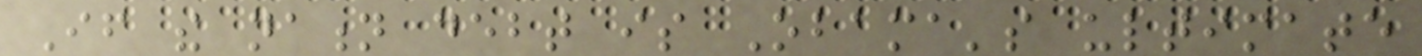If the nation debt is Obama's ultimate
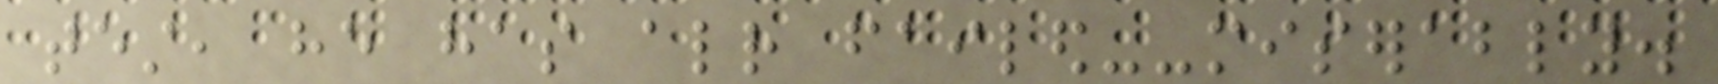test, he has already failed--miserably.
